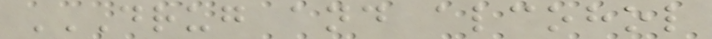DRUG AND ALCOHOL
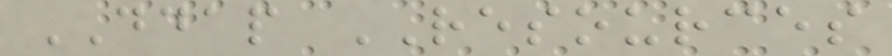DDAP RESOURCES
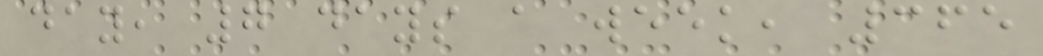day, 7 days a week, 365
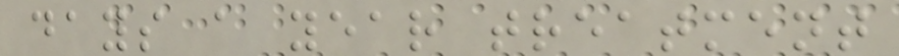days a year treatment
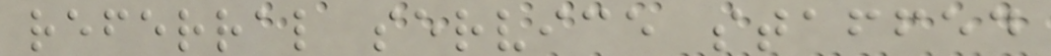referral service staffed
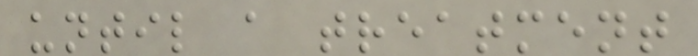until a treatment
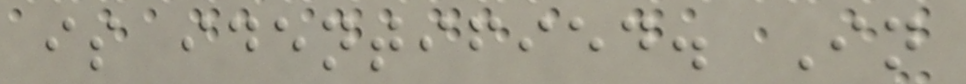is identified. In
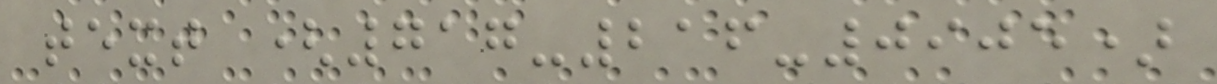text (717-216-0905)
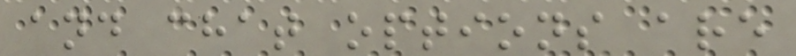and chat options are
